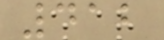412
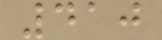410
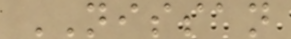NISSAN
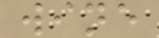wine
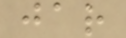jar
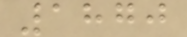1870
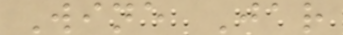Wine Jar
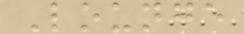Lounge
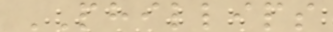PHILLIPS
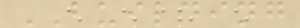BUILDING
